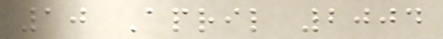10 April 2004
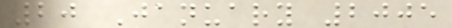20 January 2005
